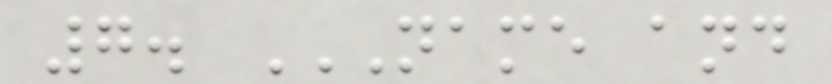7. NAME AND
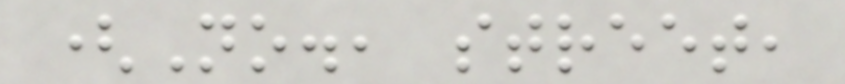(No., street,
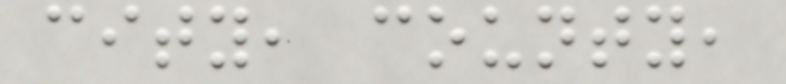city, county,
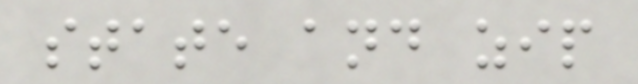state and zip
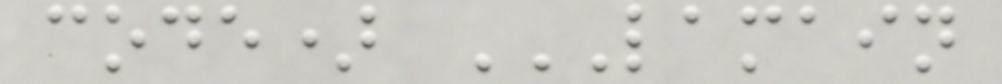code) LAMAIN
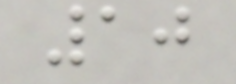10
